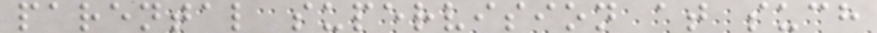parental supervision at such
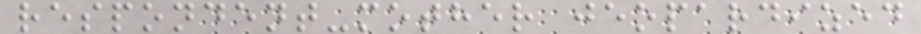respondent-mother jeopardized
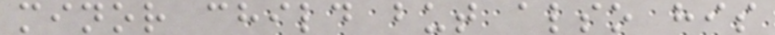minor child but also his
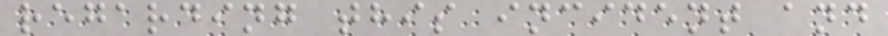regarding this incident and
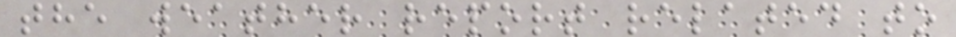the weather report related to
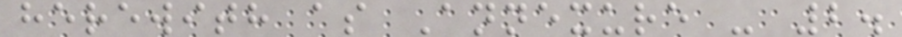herewith as Annexure - 2.
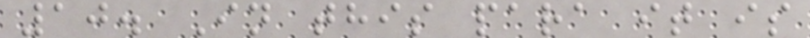10. In this para it is
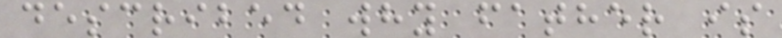described why father is
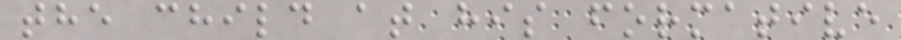the child at his formative
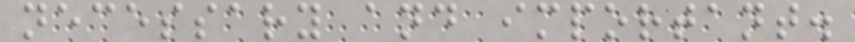necessary and important.
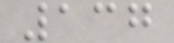137
